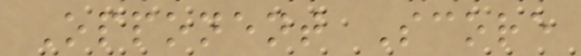Opponent Score
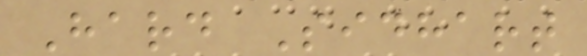Hard Sidhart
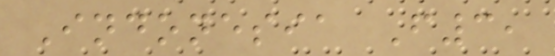Indonesia F3,
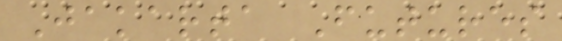Jakarta Futures
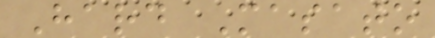Hard Masato
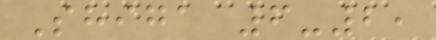Shiga 6-2,
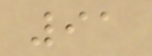91
